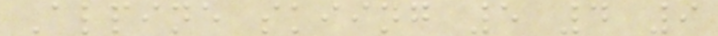Alpine skiing 5 4 9
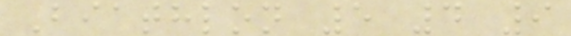Biathlon 5 4 9
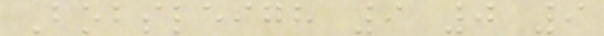Bobsleigh 9 0 9
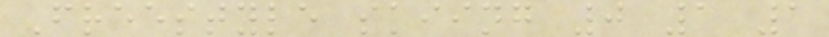Freestyle skiing 0 1 1
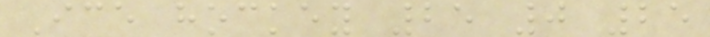Ice hockey 25 0 25
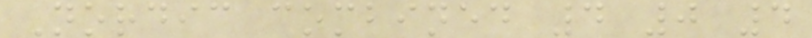Nordic combined 4 0 4
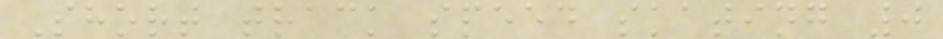Short track speed skating 0
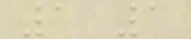1 1
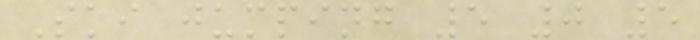Ski jumping 5 0 5
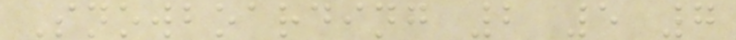Snowboarding 2 5 7
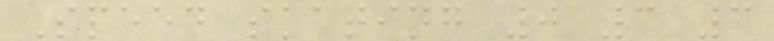Speed skating 0 3 3
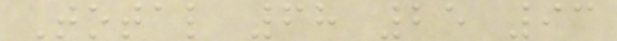Total 68 25 93
